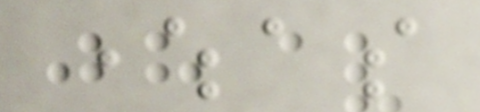whereas
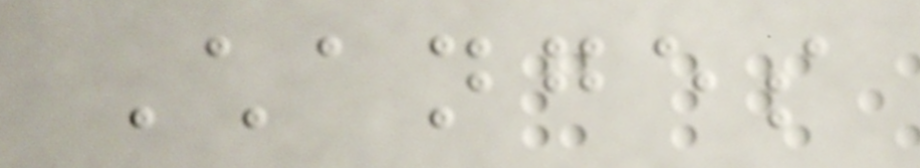Changes
